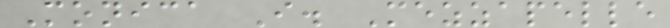Monica I. Mezzapelle
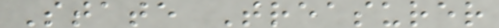State Treasurer
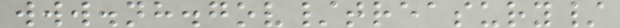www.nh.gov/treasury/
